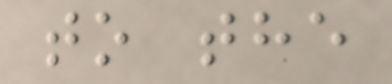to the
